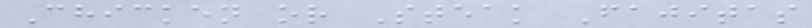Chicken or Steak Fajitas
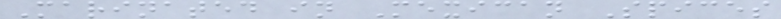Marinated in Mexican Spices
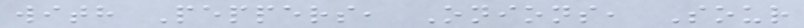with Peppers, Onions, Sour
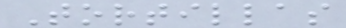Tortillas
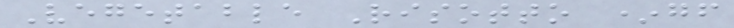Vegetable Risotto *gf
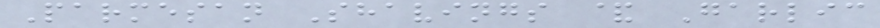Parmesan Shavings & Garlic
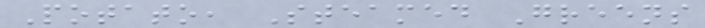Potato, Steamed Greens
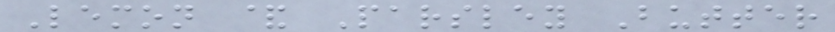Lemon & Parsley Butter
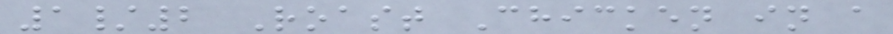1/2 Roast Chicken in a
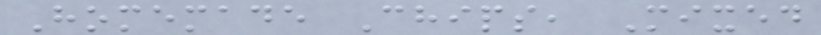Homemade Chips, Mixed
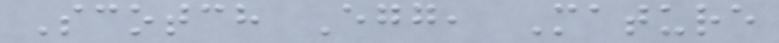Scotch Egg, Mature
